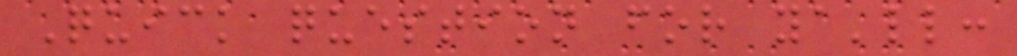Quick question for ya'll:
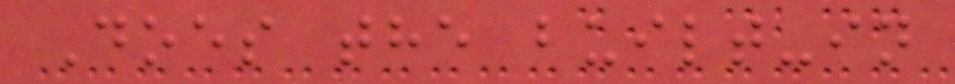Does the built-in
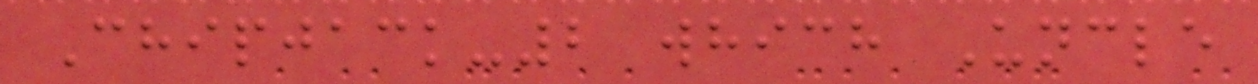Chipjack-2 which Uncle
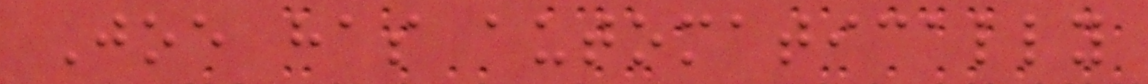Joe has automatically
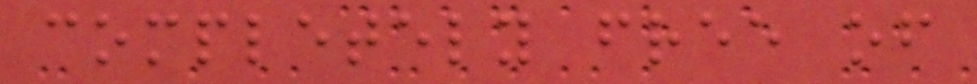completely free of
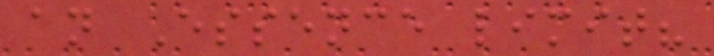an Essence limit?
